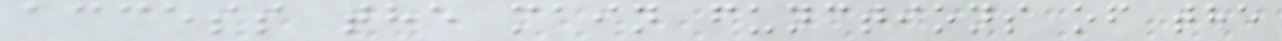access the main functions of the
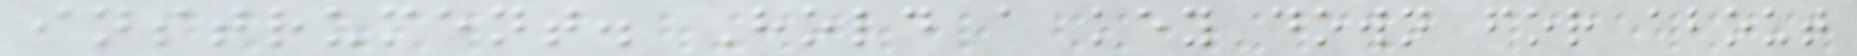instrument. Hold a key down for about
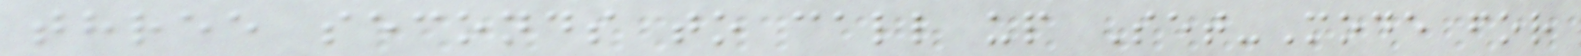three seconds to call up Set-Mode for
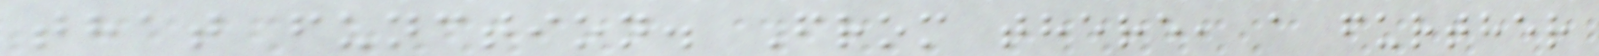that function. From there, a further
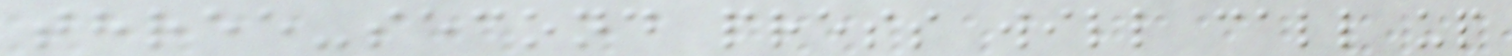three-second press will call up
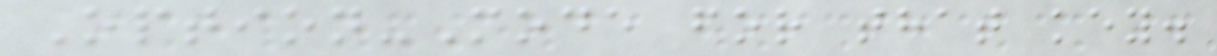Option-Mode for that key.
